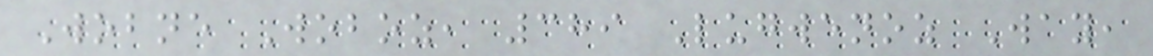Wobne Woboz, 389 Lugwenoz Way,
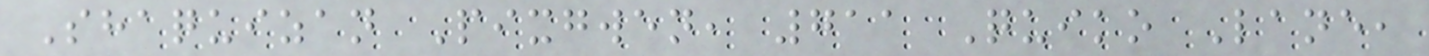Shaquizan Pixgwen, 711 Quiko Lane,
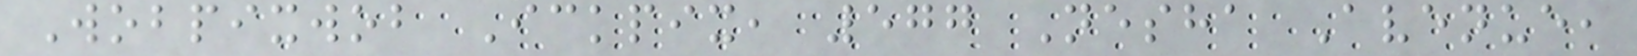Wobpixwob Ickpix, 577 Nesha Avenue,
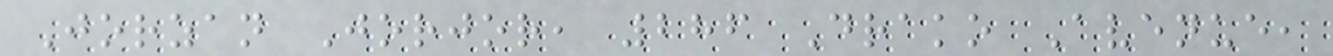Jorzan Jorjor, 286 Drako Avenue,
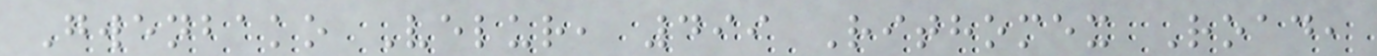Gwenbako Velur, 499 Rithomex Road,
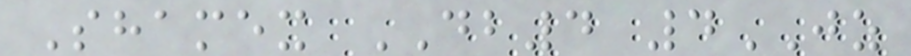Shamex DB4 4JZ
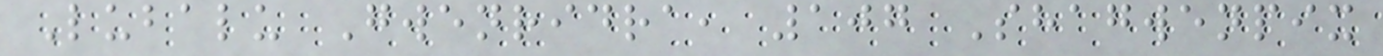Lubalu Gwenridra, 107 Shagwenpix
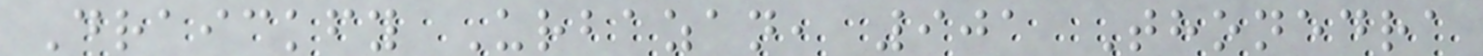Draickfy Urbazan, 901 Thonedra
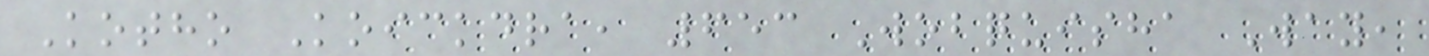Kotho Koickdra, 653 Wobquisha Way,
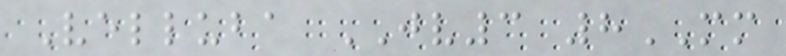Velluba JV3 8MM
